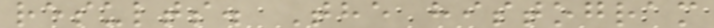results. The histogram
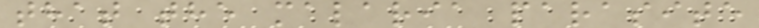that the malaria parasite
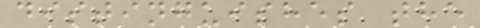distinguishes the
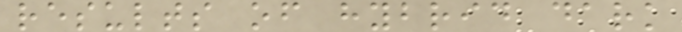results of hybrid dark
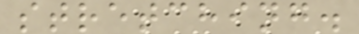stretching.
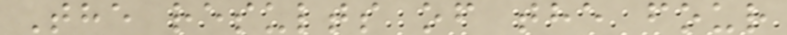The results of the four
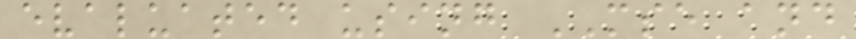evaluated using MSE and
